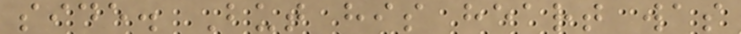side. But his heart was
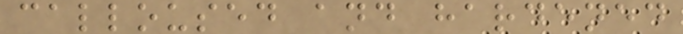calloused and hardened
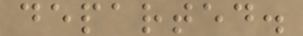departed.
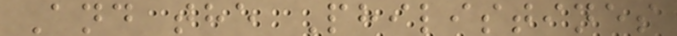And the Philistines
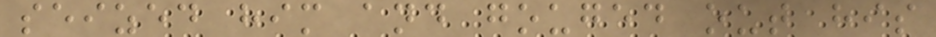seized him and gouged out his
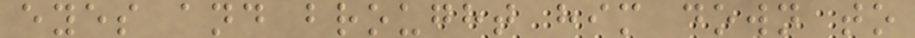eyes and brought him down to
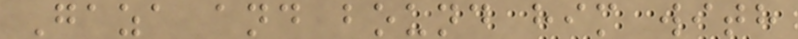Gaza and bound him with
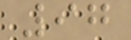97
